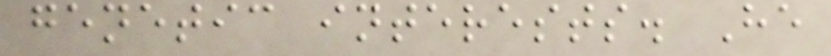genetic interests. He
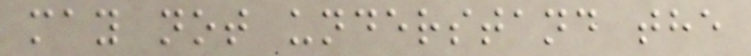may not understand the
